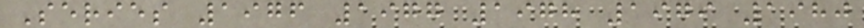Series 1976 1977 1978 1979 1980
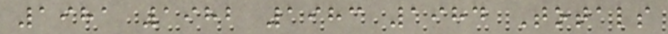1981 1982 1983 1984 Totals
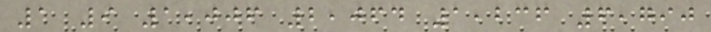1 9 1,006 2,064 1,236 6,790
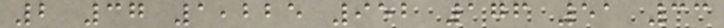2 37 1,225 952 176 51 33
